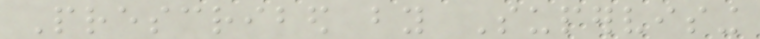Prescribed by Supervising
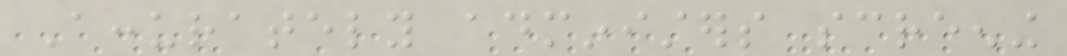Accurately administers screening
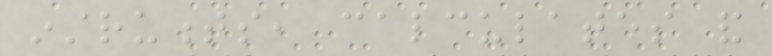instruments, calculates and
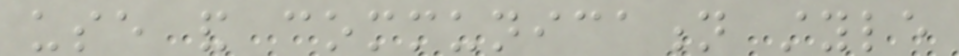use and communication style
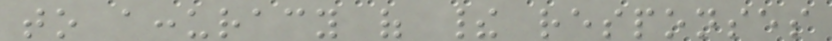to accuracy of their responses
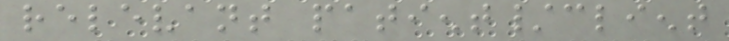relevant patient/client
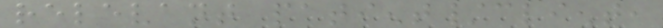relevant patient/client,
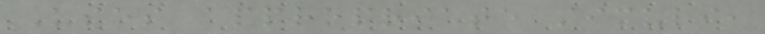Uses appropriate stimuli,
